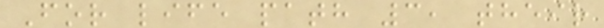For life path 3, their
